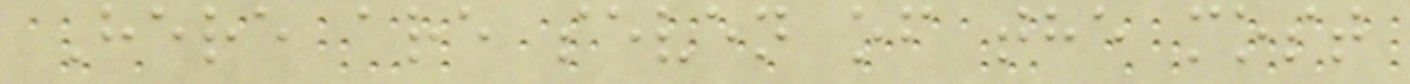Here are seven of the most
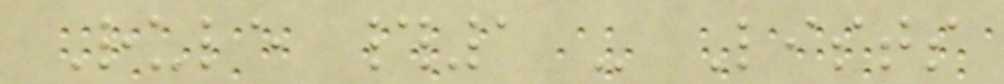Rule #1 - Lists
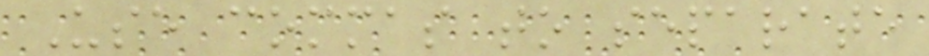Use commas to separate
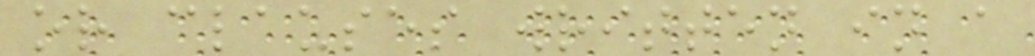or clauses written in a
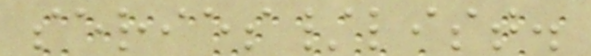series/list.
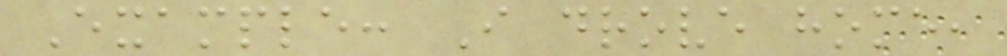Example: I drove home,
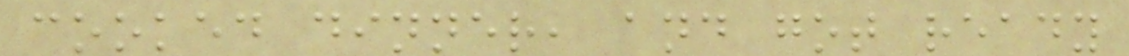cooked dinner, and got ready
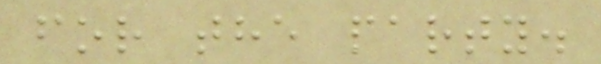for the party.
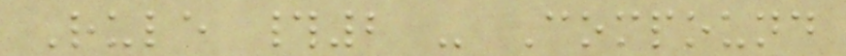Rule #2 - Compound
